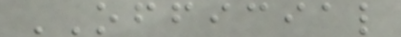OFFICIAL
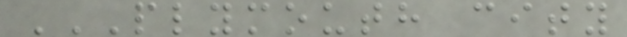PLYMOUTH CITY
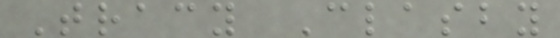Tracy Clasby
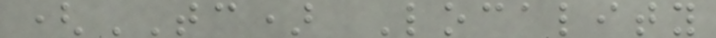(TC) Locality
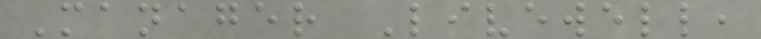Manager Livewell,
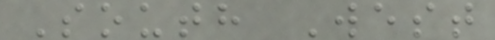South West
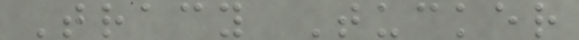Tracy Tucker
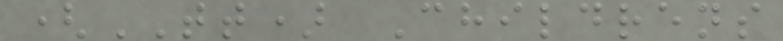(TT) Childrens
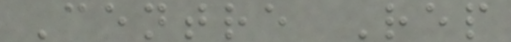Centre Rep
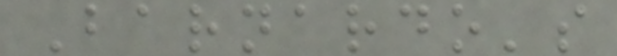Barnardo's
